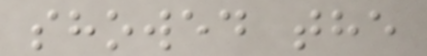showed the
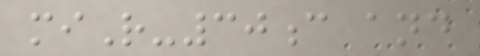miR-30c and
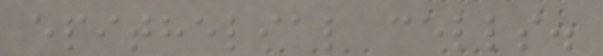epithelial cells.
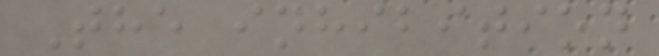The inhibition
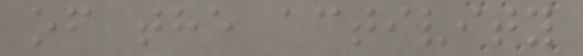of the activity
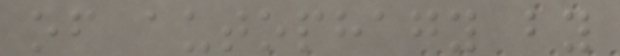of autophagy by
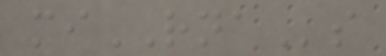miRNAs
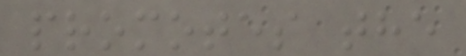promotes the
